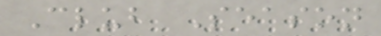Club Season
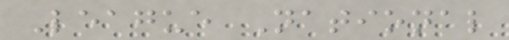League National
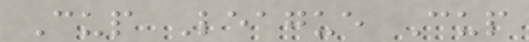Cup League Cup
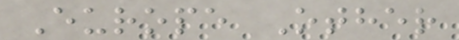Europe Other
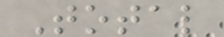Total
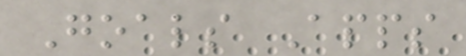Goals Apps
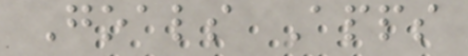Goals Apps
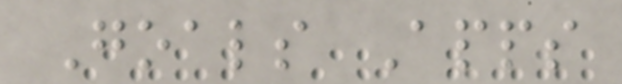Goals Apps
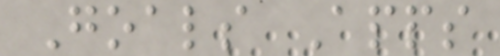Goals Apps
